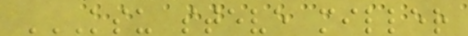KSU STEVE MILLER
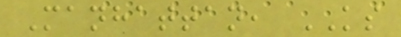Manhattan, KS
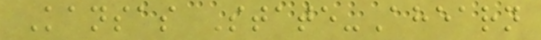Kansas State-Ahearn
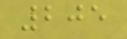205
